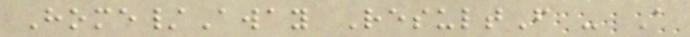Home/Away ResultF - A
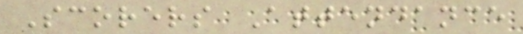Scorers Attendance
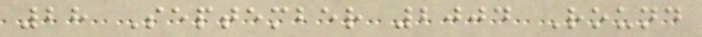28 September 2004 Round
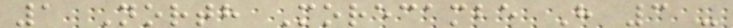1 North Morecambe H 3 -
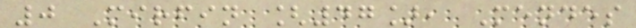0 Mirfin [47], Mendes
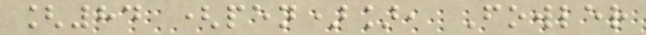[84 (pen)], Fowler
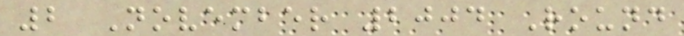2 November 2004 Round
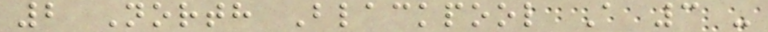2 North Blackpool A 3 -
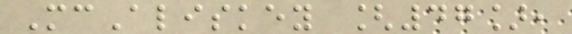McAliskey [47],
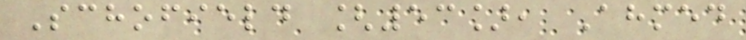Schofield [53], Ahmed
